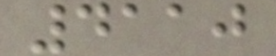4110
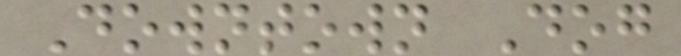Downtown Dog
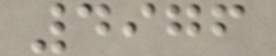4976
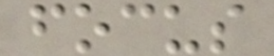focus
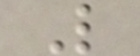L
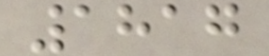1817
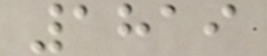1819
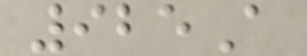925A
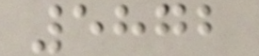5872
